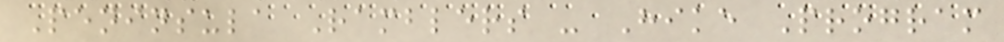Peninsula Ramblers - Hike Program
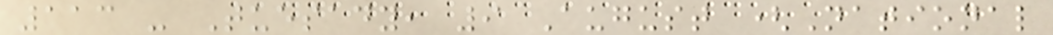113 - Tuesady, 9 August (National
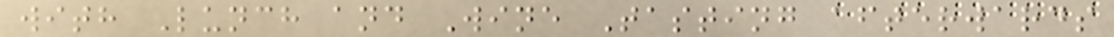with Lunch and Wine Tasting afterwards
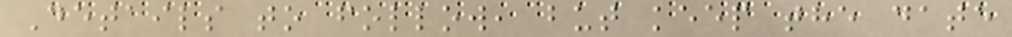Details to follow, but keep the date
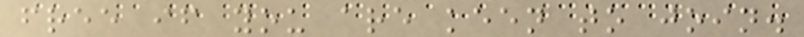free if you are keen to join.
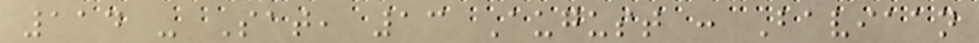114 - Sat, 13 August : Baviaan
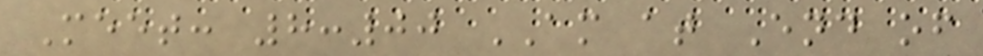Meet: 8:00 AM at End of
